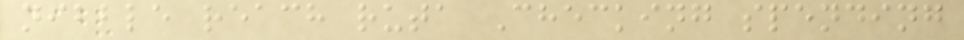nibble reach ruta Checking spending
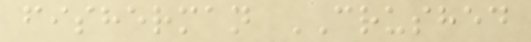fisherman CRUSHED
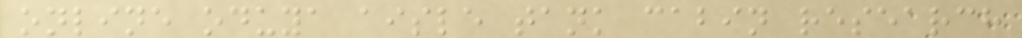online oduya aisle tank cabin research
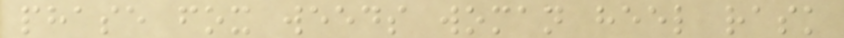phase fox weeds woman heel rask
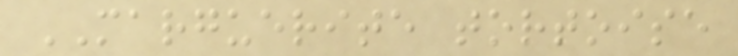MARGUERITE tortoise
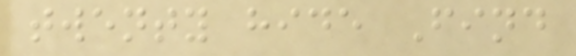twenty hide Find
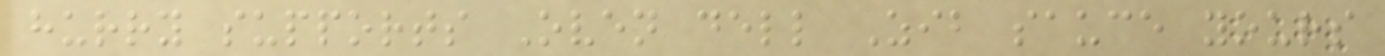hurry supports Oven dell Zib sauce yours
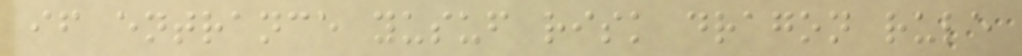if entrance yusuf risk dragon rule
